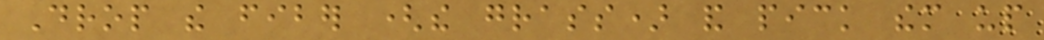Drop the fiber (the grass) and pick them up
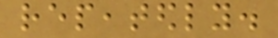repeatedly.
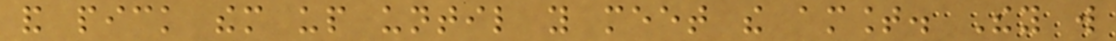and pick them up until you meet the amount. They will
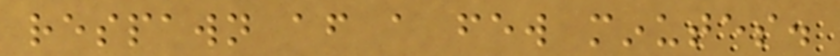respawn after a few minutes.
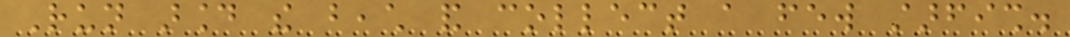Run around the beach and collect a few starfish.
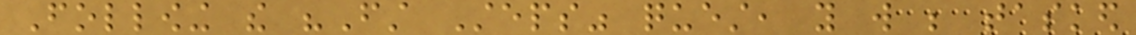Following the "First Steps" quest, you will be tasked
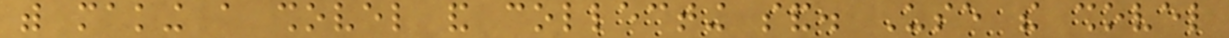with making a shovel and collecting sand. Use the shovel
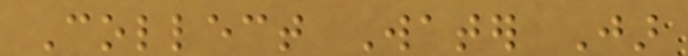Collect Water Jar
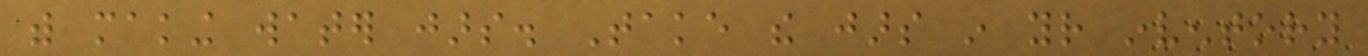with making water jars. Take the jars in your inventory
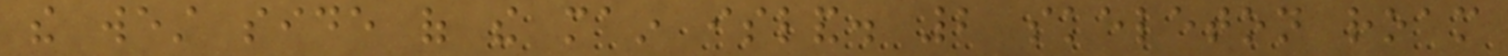the west side of the main island. 2 skeleton roam
